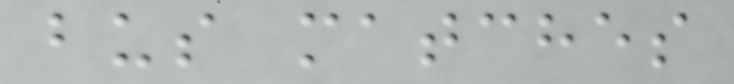bus matches
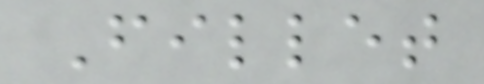Fillet
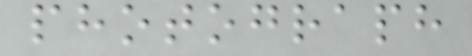photograph
